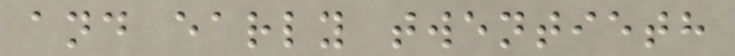and early twentieth
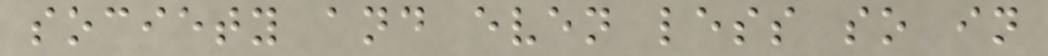society and even less so in
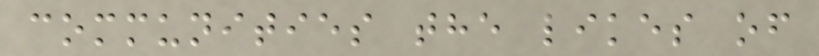communities the likes of
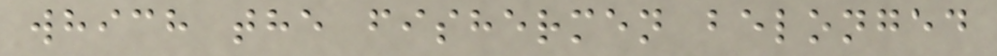which the fishermen belonged
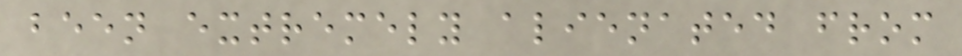been extremely alienated from
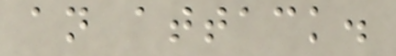an attack.
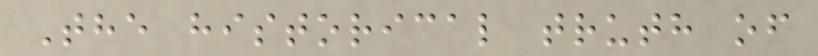The historical truth of
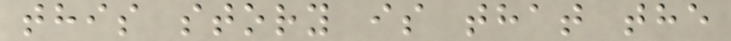this story is that the
